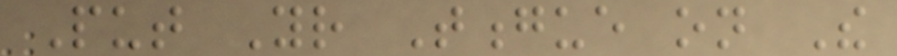Put Your Tongue on The
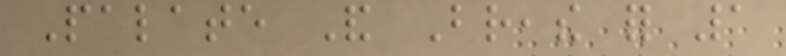Palate And Breathe for 1
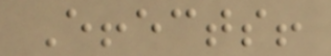Effects!
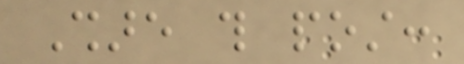Share this post:
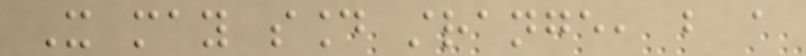It may sound strange, but a
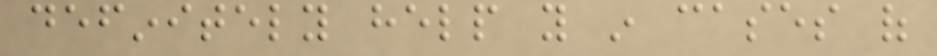definitely help you in cases of
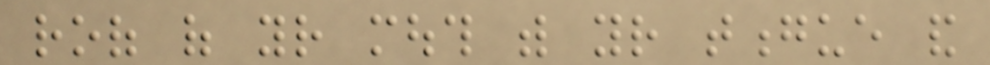roof of your mouth with your tongue and
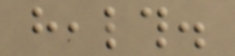health.
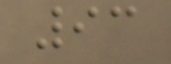93
